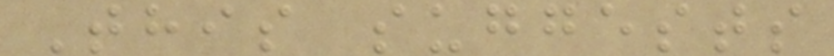This suggests
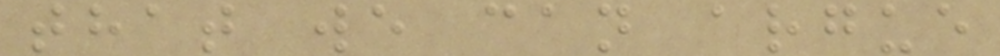that we can argue
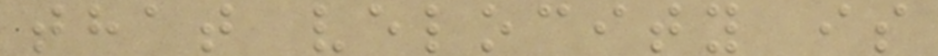that velocity is
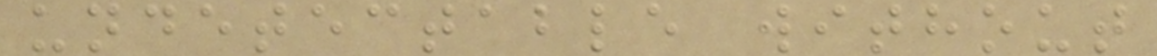undetectable without
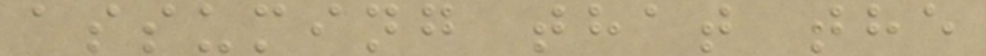assuming that the
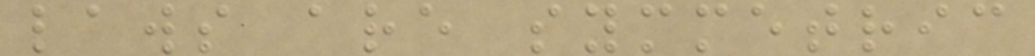laws are symmetric
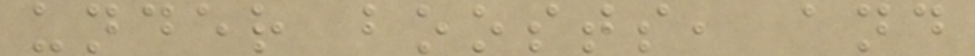under boosts, and
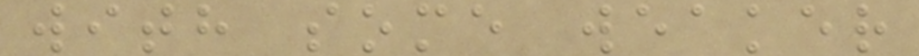with some weaker
